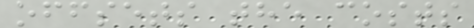offsets the costs
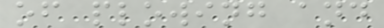of plowing and
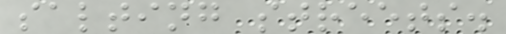salting streets.
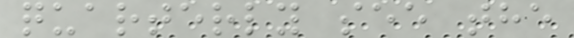quarterly see the
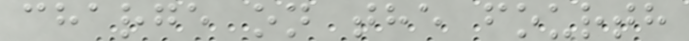charge on the fourth
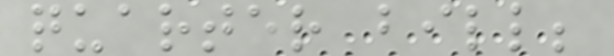quarter bill;
